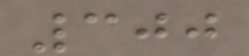300
